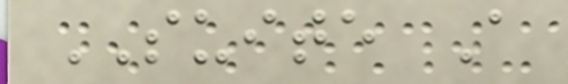SUITE A
